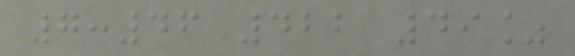7:46 422 49%
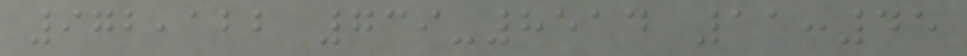972,122 739-8514 11:45
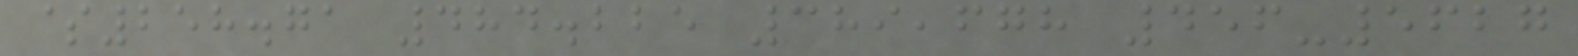$258.71 484.225 389,678 456-5627
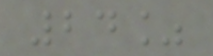24%
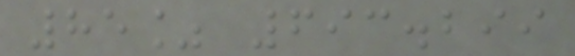85% 693.299
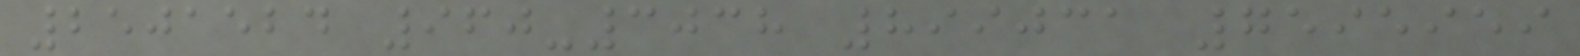2501524 960-3038 899031 7595959
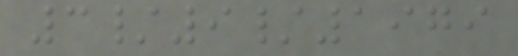3/9/1979
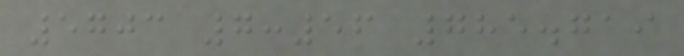5703 7:56 785.719
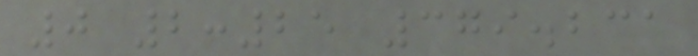0 2:25 379.231
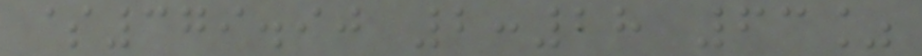$379.90 2:28 63%
